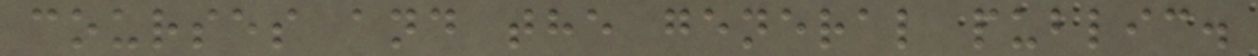courses and the general public.
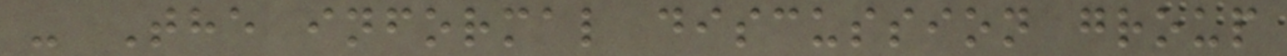- The informal discussion group
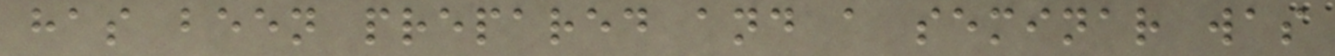has been prepared and a seminar was
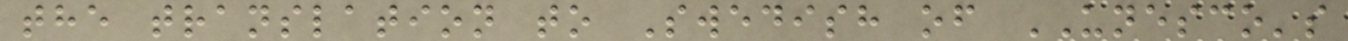the translation to Swedish of UNESCO's
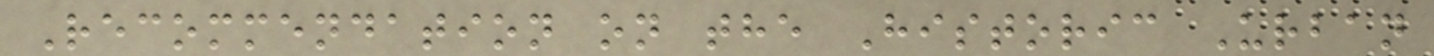Recommendation on the Historic Urban
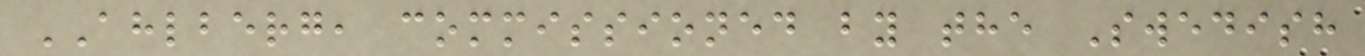AHLBERG, commissioned by the Swedish
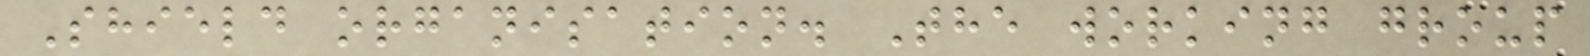Shield organisation. The working group
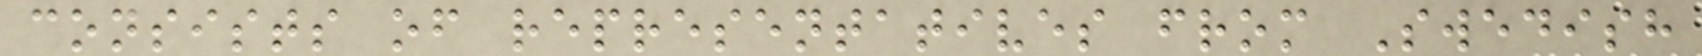consists of representatives from Swedish
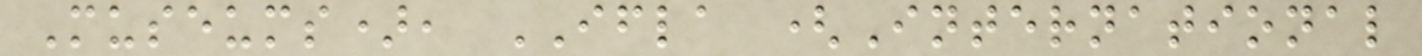Museums), IFLA (International
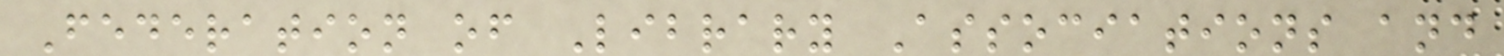Federation of Library Associations and
